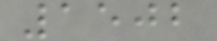1502
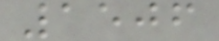1506
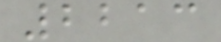2213
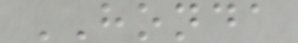HONDA
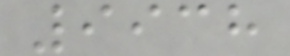9938
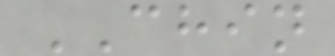CHIN
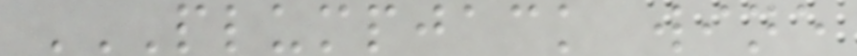PLUMPJACK WINE
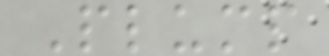Plump
